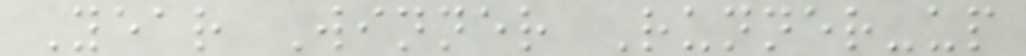Year Winner Runner-up
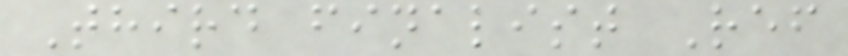Third finalist Ref
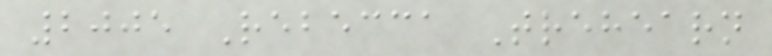2005 Rebecca Trehearn
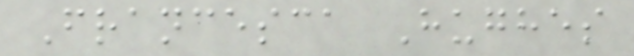Francesca Hughes
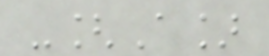-[A]
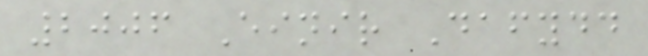2006 Einir Dafydd
